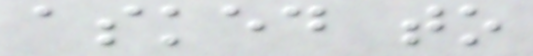asked to
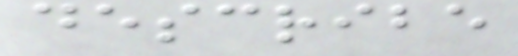describe
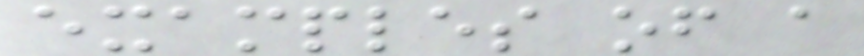examples of a
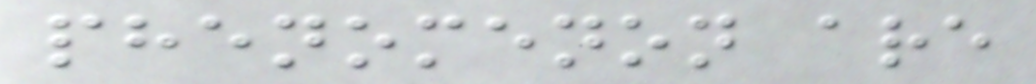phenomenon are
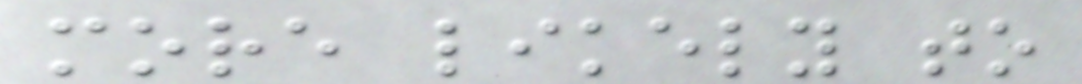more likely to
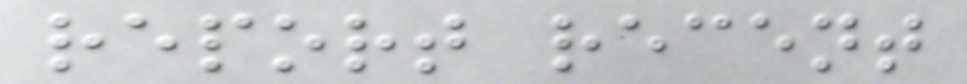report recent
